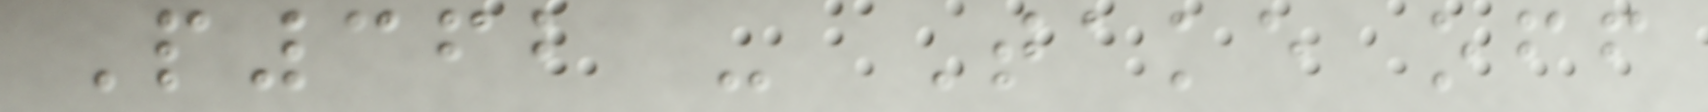P362 - Take off
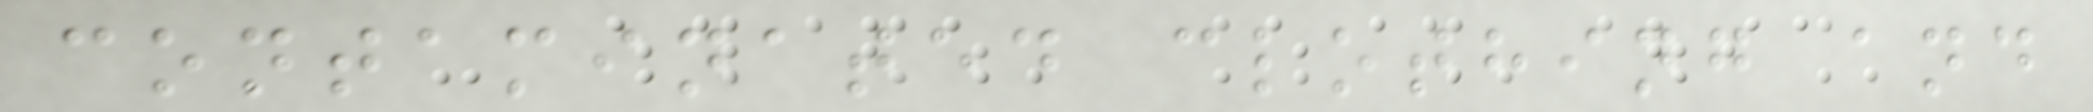contaminated clothing and
